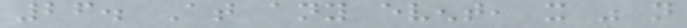26. At any event, it was not
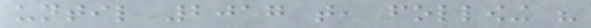until 2017 that, following his
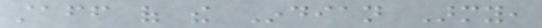staff of the Indian Army,
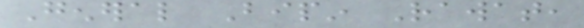General Bipin Rawat,
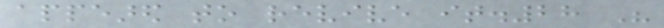appeared to revive it.28 His
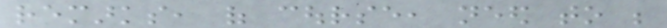remarks, of course, need to be
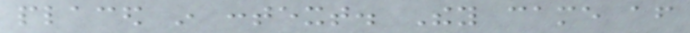placed in context. They came after
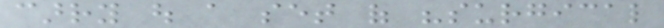carry out a set of "surgical
